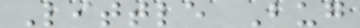Little Bug
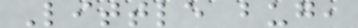Little bug,
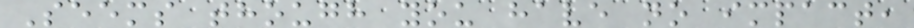Seems though you have no impact,
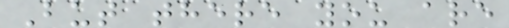But there you are
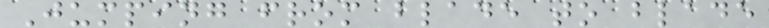Jumping from blade to blade
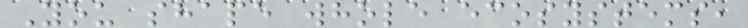You shape whole ecosystems,
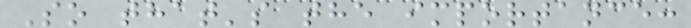So that's the importance:
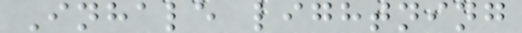Inhale lightning
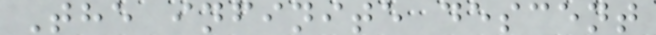The infinite descent
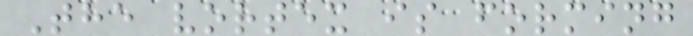The vortex is forming
